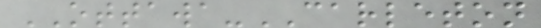OTTAWA-CARLETON
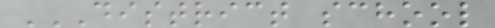DISTRICT SCHOOL
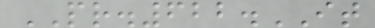PR.622.IT
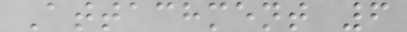Attachment 6
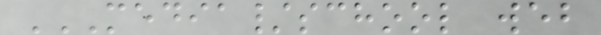MEDIA/SCHOOL WEB
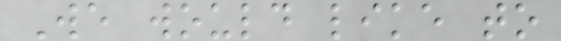We would like to
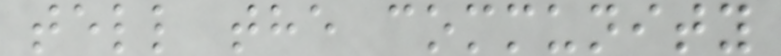tell the community
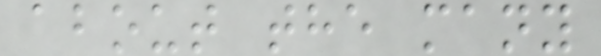about the many
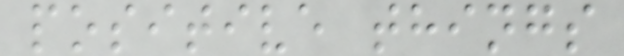positive things
